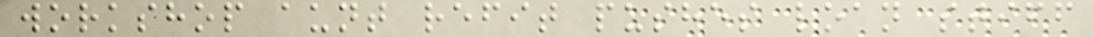workshop aunt refit pushes loan stiff
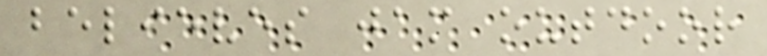believes jam outdoor
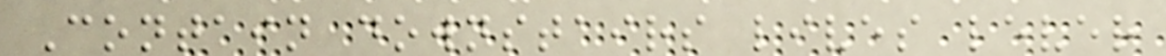Contain downstairs lives lever
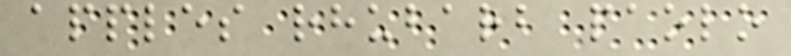apples rhubarb paolo
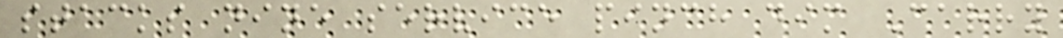stacks nine service pinch dim Carry
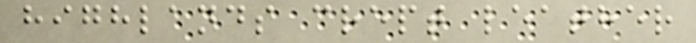highlands crept leather
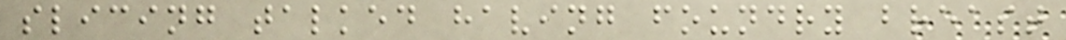slicing talked having foundry breast
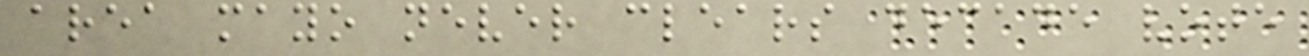area mayo never clears decade vote
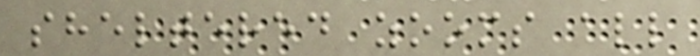sheltered zooms all
